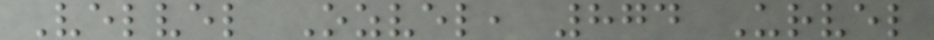Velvel Ozvel, 874 Urvel
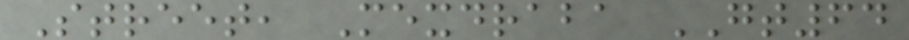Street, Mexdraba GT64
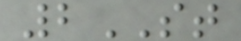2ST
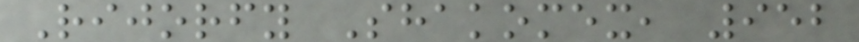Rijorfy Shakomex, 952
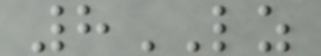8LZ
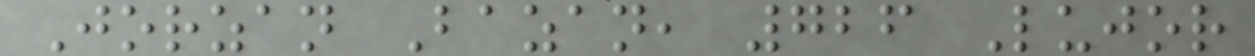Jorzan Bazan, 726 Lujor
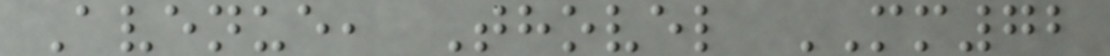Avenue, Thovel MM72
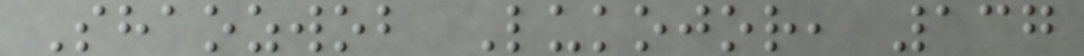Shaozwob Lukojor, 137
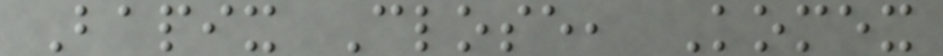Bapix Close, Komex
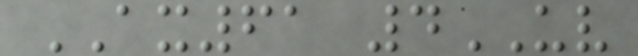AX61 4UV
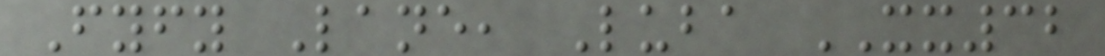Fyfy Lane, Luba XX32
